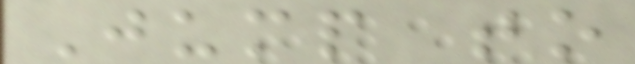Jump to
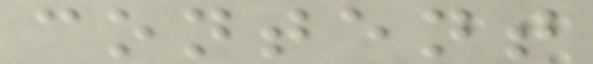content
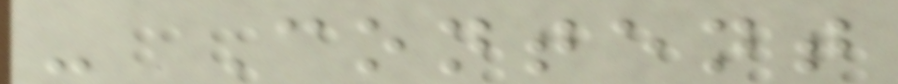- Content
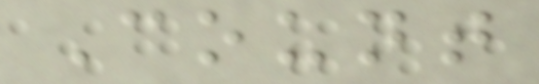Count
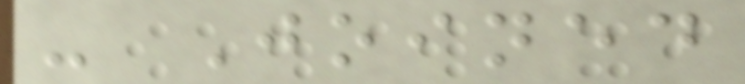- Joined
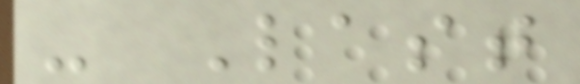- Last
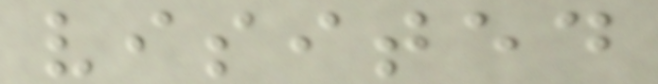visited
